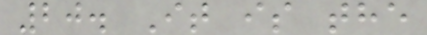20. It is the
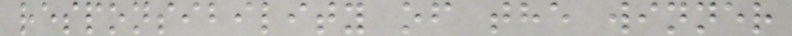responsibility of the winner
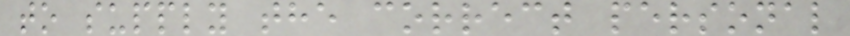to supply the correct personal
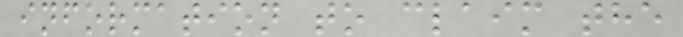information to claim the
